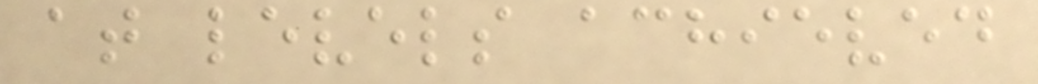at levels achieved
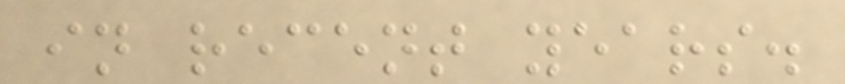in recent years.
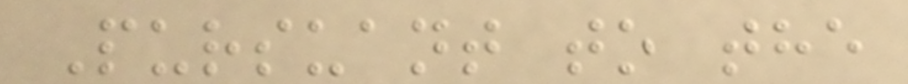Pursuant to the
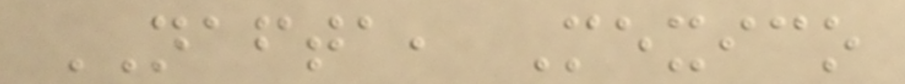NAFTA, Mexico
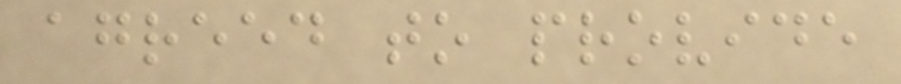agreed to provide
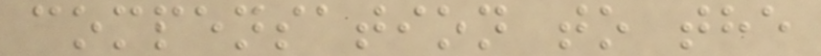compensation to the
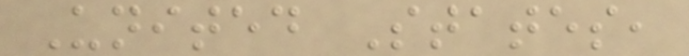United States,
